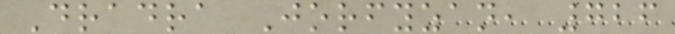Dradra Jorfyzan, 726
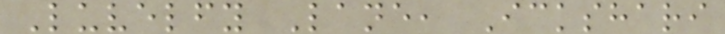Luvelfy Lane, Ickshari
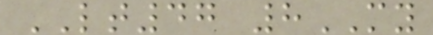LT47 8MY
